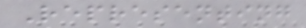Representing
